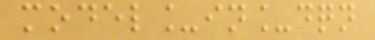model_in_dqn
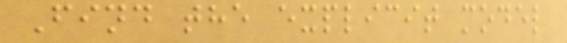Find the explicit model
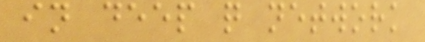in deep q network
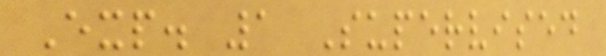Exp. 1 Supervised
